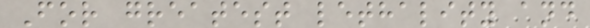For greatest lethality and
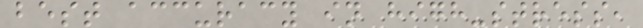best accuracy in high-stress,
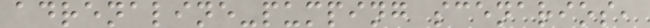adrenaline-pumping scenarios,
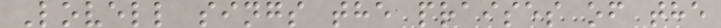Lovell sings the praises of the
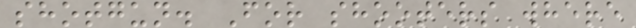shotgun. For shooters where
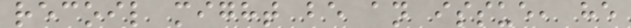recoil might be an issue, he
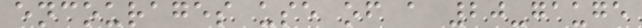encourages use of a 20-gauge
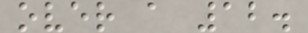over a 12.
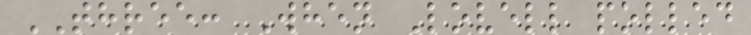THREE: When Lovell polled
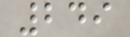249
